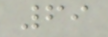69
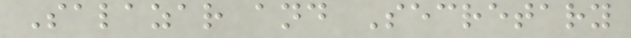Salazar and Secretary
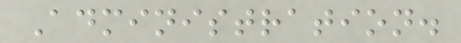Administration.
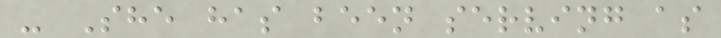- She has been serving as
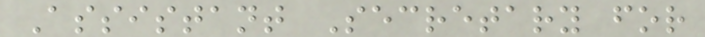Assistant Secretary for
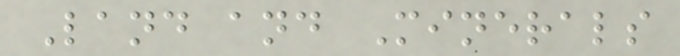Land and Minerals
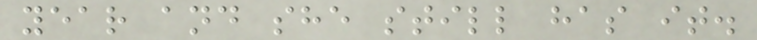year and she still has it.
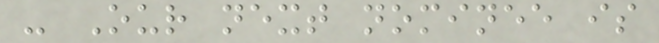- Our next nominee is
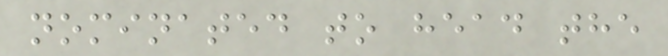nominated to head the
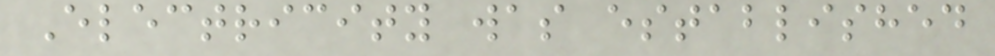Electricity was established
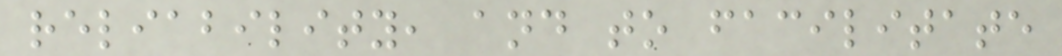reliability, and to facilitate
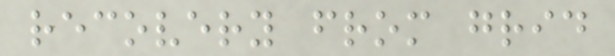recovery from grid
